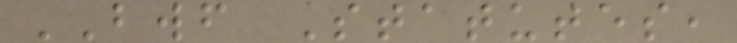BWF Statutes,
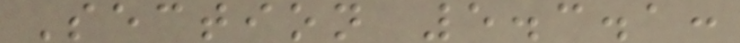Section 5.3.1:
